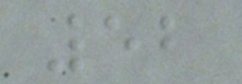52
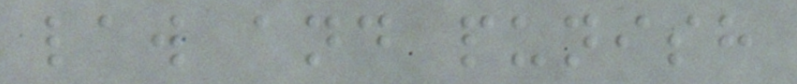law and punish
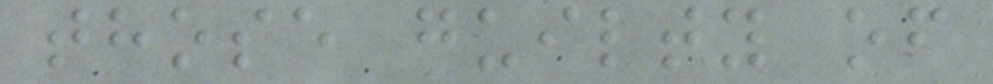those guilty of
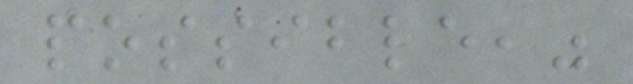possible,"
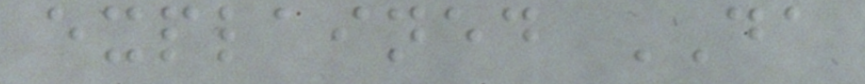explained DA
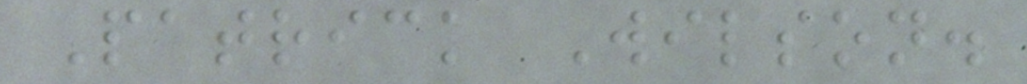Patrick Wilson.
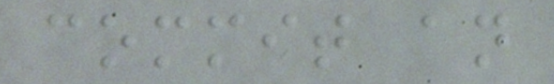commit an
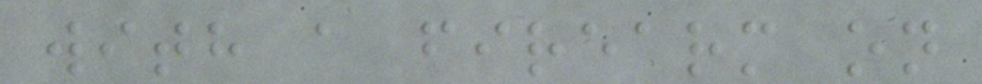with a firearm on
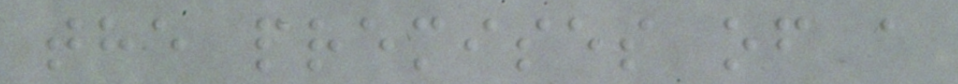the premises of a
